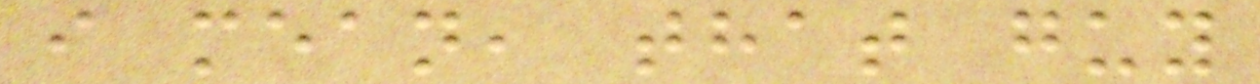i mean, that guy
